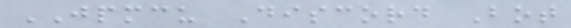JPMCU Discord Bot
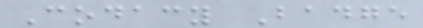Codacy Badge
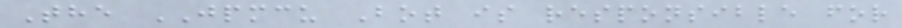The JPMCU Bot is responsible for
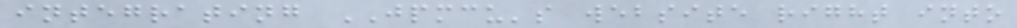integrating JPMCU's website right into
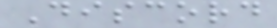Discord
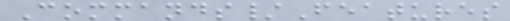Commands/Features
